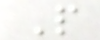P
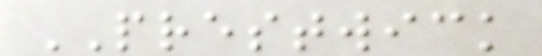PRESTWICK
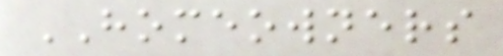HOMEOWNERS
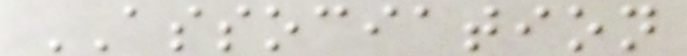ASSOCIATION
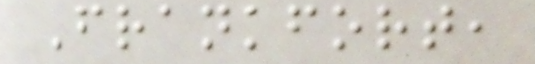Frankfort,
